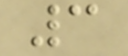3
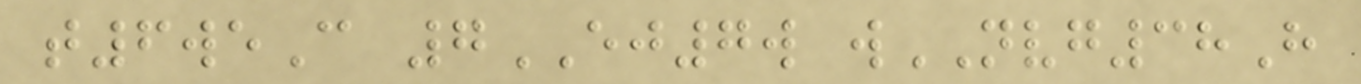t6weC 7EJ7w wNVG38H
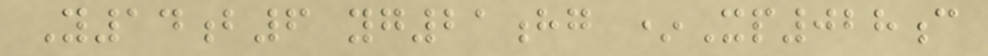Y14b6 yg21hg *Xp028c
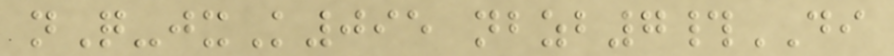nQ-jxK095 nbzb7#DI
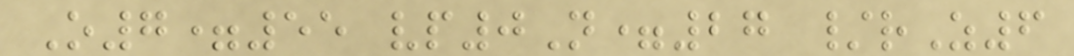O7=55 vp0N=27 /rZ6
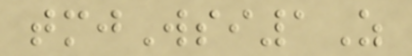tmjWsi1Z
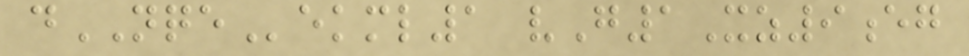dNQEekml1 vG1Xz9eg
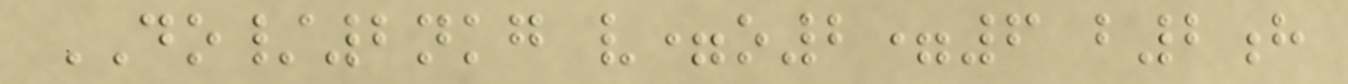DO/2nkg v=o2=6 b2h
